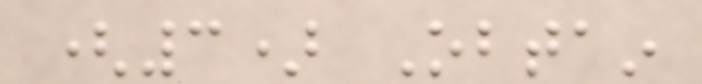(3) Obtain
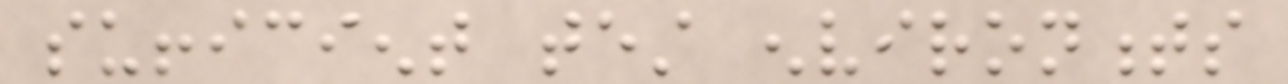sufficient test environments
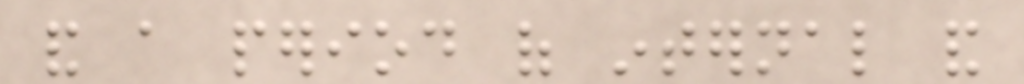and a period of internal and
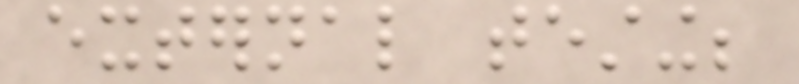external testing;
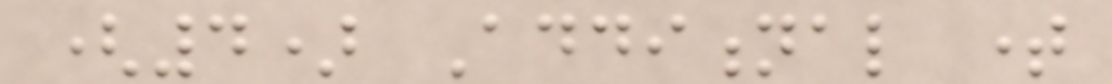(4) Additional time
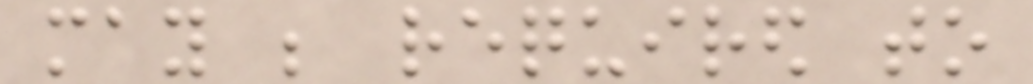may be required to
